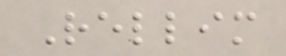Rellim
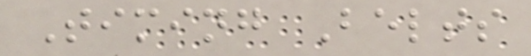Timing Belts
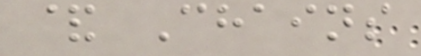& Chains
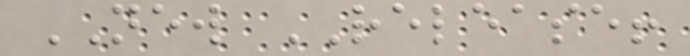NEW RELEASE!
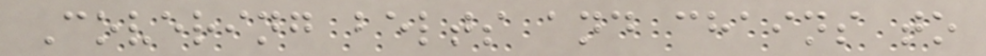Covering belts and chains to
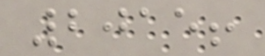2015!
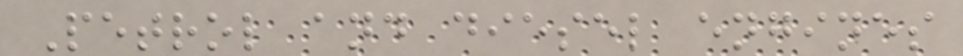Petrol and diesel engines
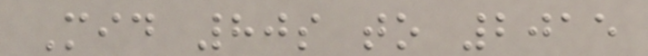Mid 80s to 2015
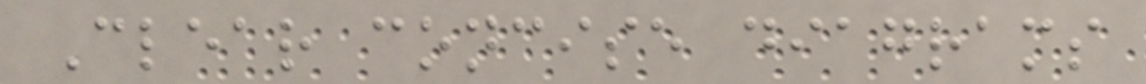Clear concise diagrams
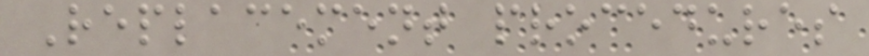Replacement procedures
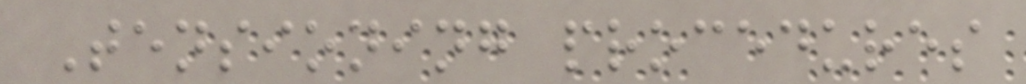Tensioning procedures
